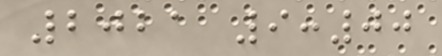2021 9:00
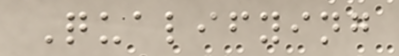Qualifying
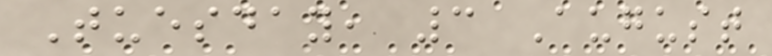Tuesday, 3 August
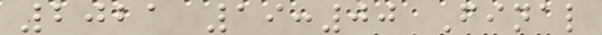2021 19:00 Final
